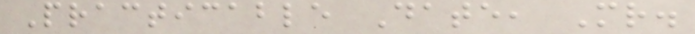Practicable Date, Mr.
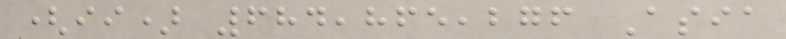(ii) 684,865,276 Asia
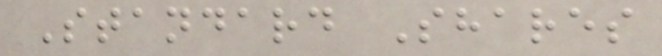Standard Shares
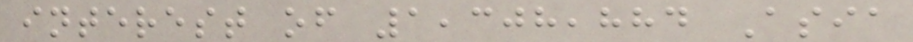interest of 1,308,884 Asia
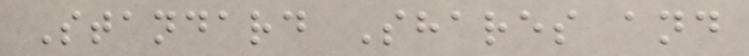Standard Shares and
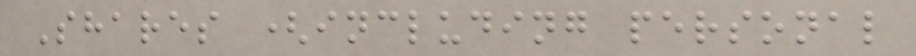Shares (including personal
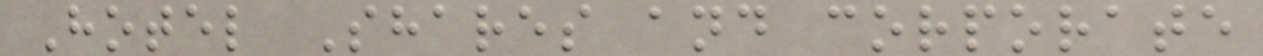Hotel Shares and corporate
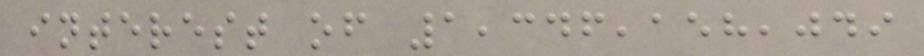interest of 1,346,158,049
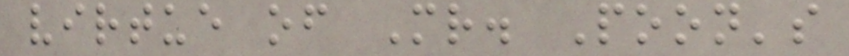virtue of Mr. Poon's
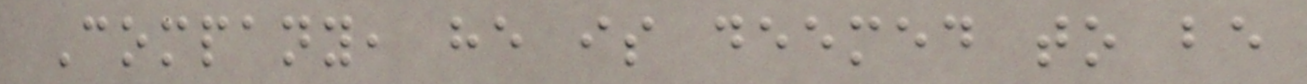Company, he is deemed to be
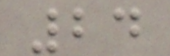24
